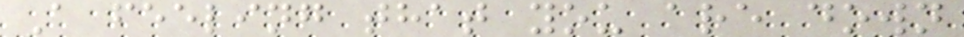A feeling that you are down
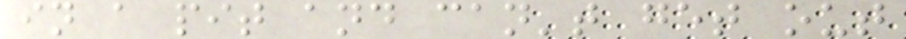in a pit and can't get out
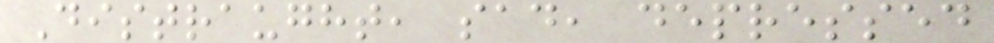Distraught, sad, depressed
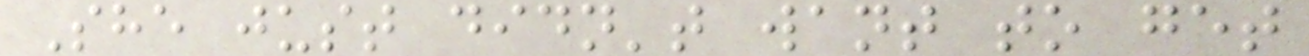She just didn't want to get
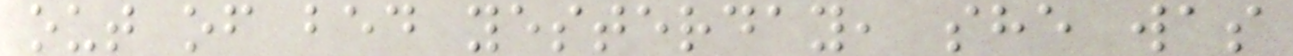out of bed yesterday, she was
